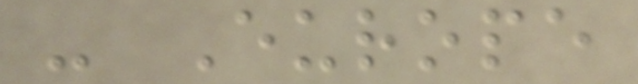- Europe
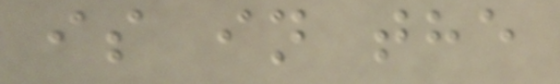is in the
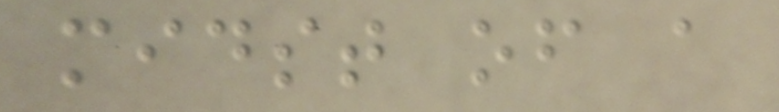midst of a
